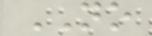NO
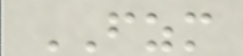FZM
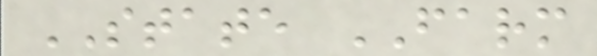STATE FARM
